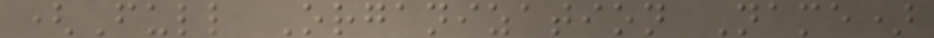(Full Organization Name)
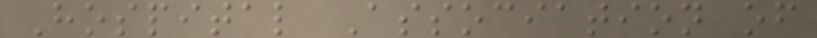Hospital Association of
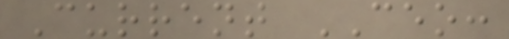Current CEO:
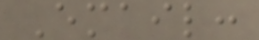Email:
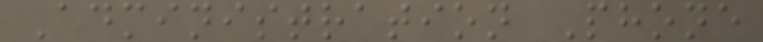Administration Phone
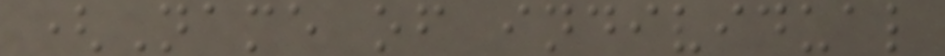(Name of individual
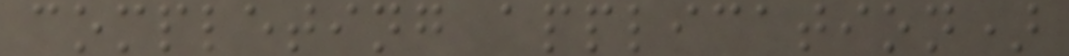completing application)
